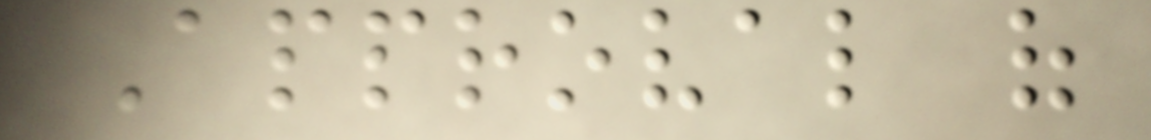Approval of
